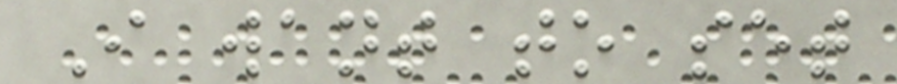I want to set
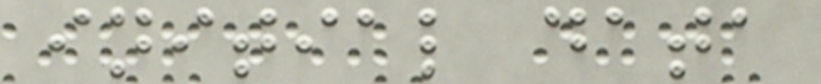initial data
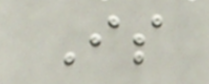Is
